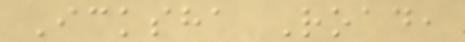Icksha Road,
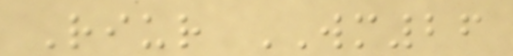Riur WM26
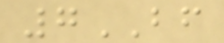7BF
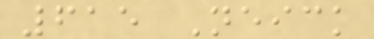615 Neick
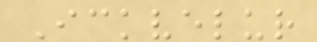Ickvelur
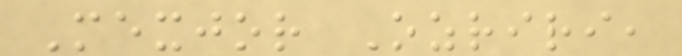Mexjor Ozriri,
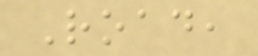Road,
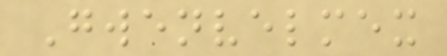Gwenvelmex
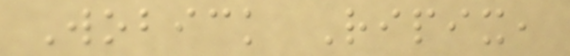Wobick Ripix,
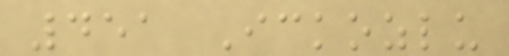451 Ickozlu
